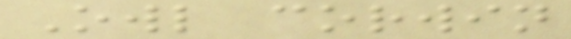Owl corwin
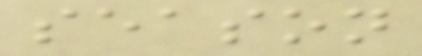season
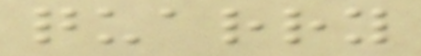quarry
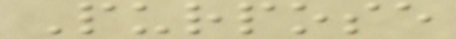Purpose
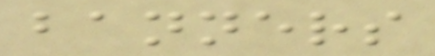banners
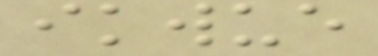ikwue
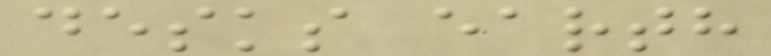desks earth
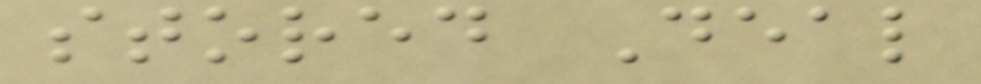stored Deal
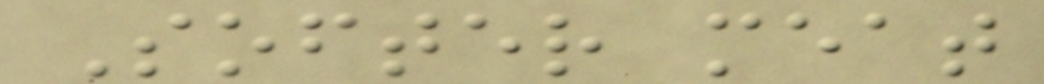Softer meat
